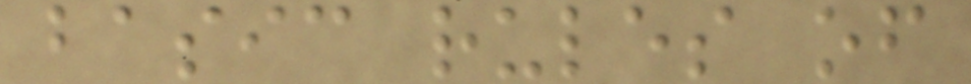basic rules of
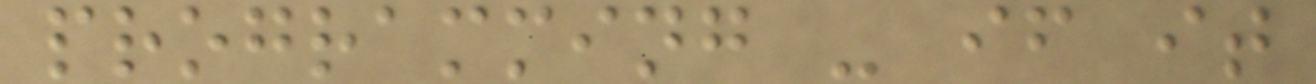programming - if it
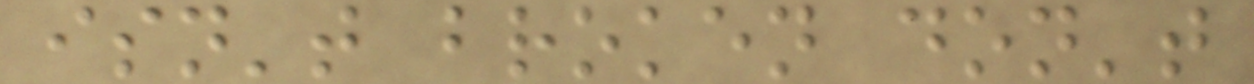isn't broken don't
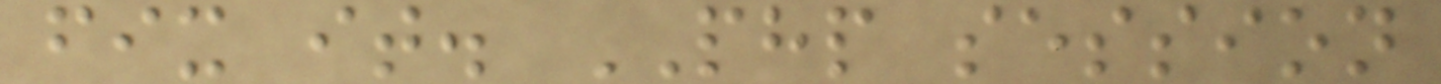fix it. PHP session
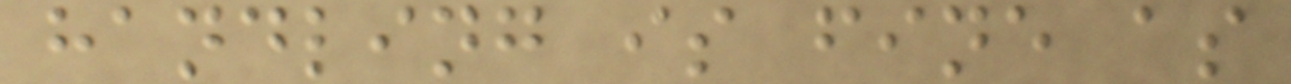handling is fine as
